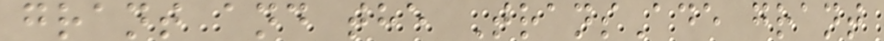grant and the TransAde grant
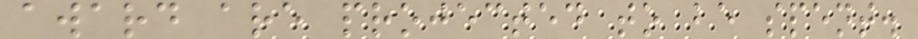award are projected to be spent.
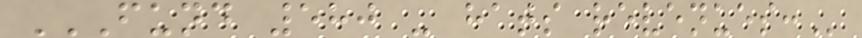FUND 580 - HATS REVENUES:
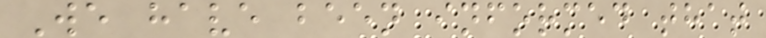We have been informed that
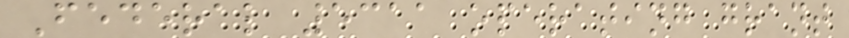Federal 5311 operating grant
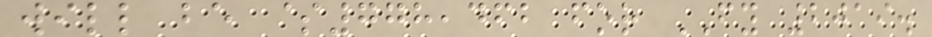will be $778,462 for FY 2019.
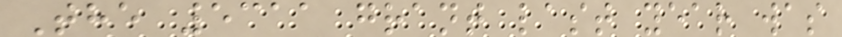The 5311 grant last year was
